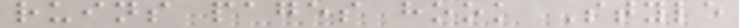ruins pages hook Style
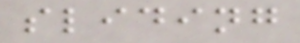sliding
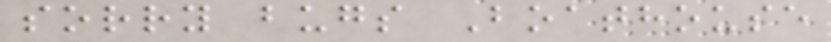sorry bugs Boathouse
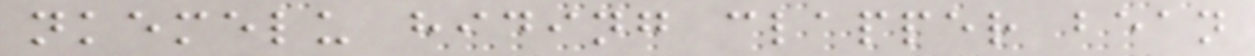nkemelu hiding clapper bean
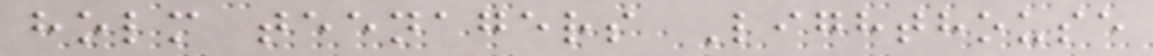holm teenagers Lighthouse
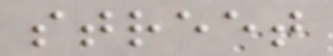street
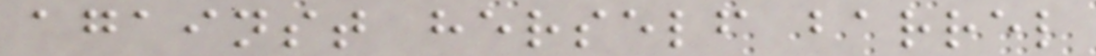against herself barrel
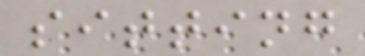sitting
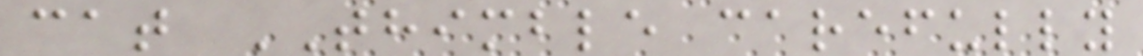cat THIMBLE carefully
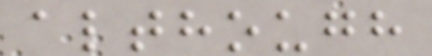although
